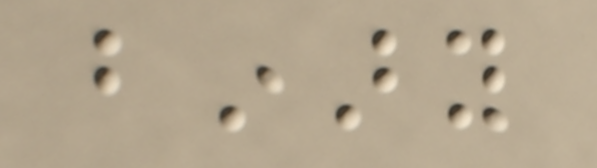binary
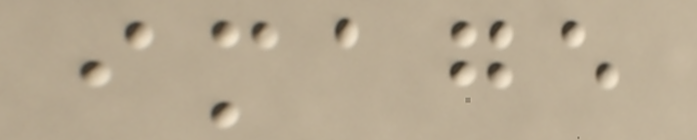image
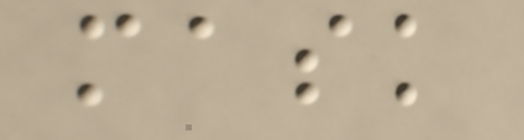mask
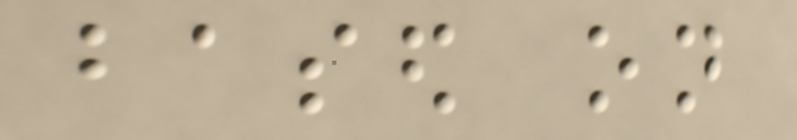based on
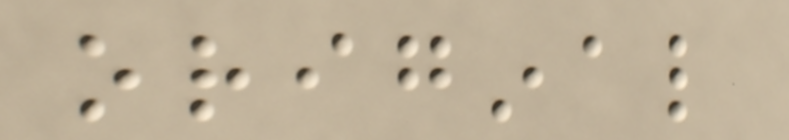original
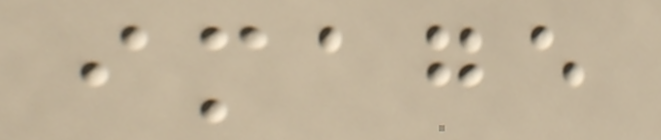image
